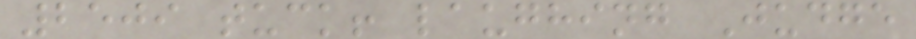2509 tuck! laughing Judge
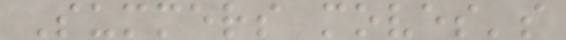Summers moves's
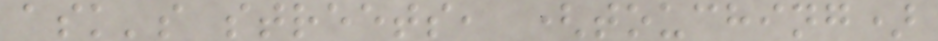ask's streets, (touching)
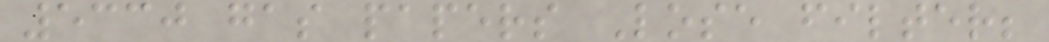5330 gas papers Lose filter;
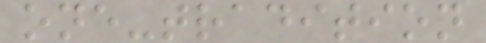one-tradition
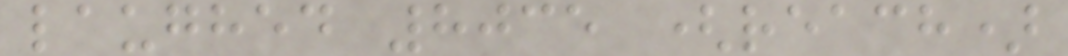laughed 8035 (reach)
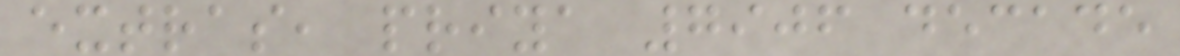extras, priya 7906 decade
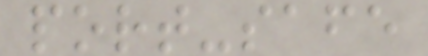port-safe
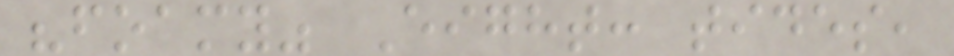"foamy" Eight: tides,
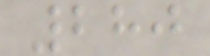280
